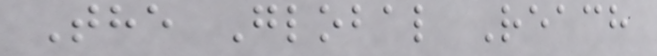The Global Reach
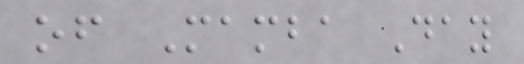of Mamba Day
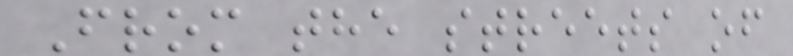From the streets of
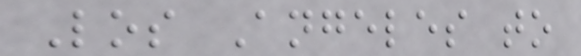Los Angeles to
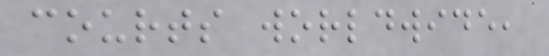courts worldwide,
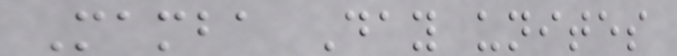Mamba Day unites
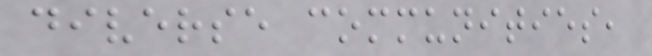diverse communities,
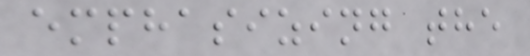emphasizing the
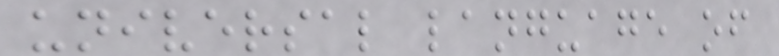universal language of
